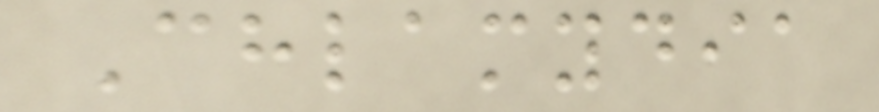Chlamydia
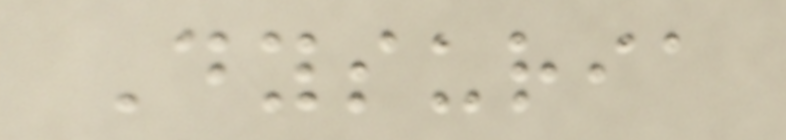Dysuria
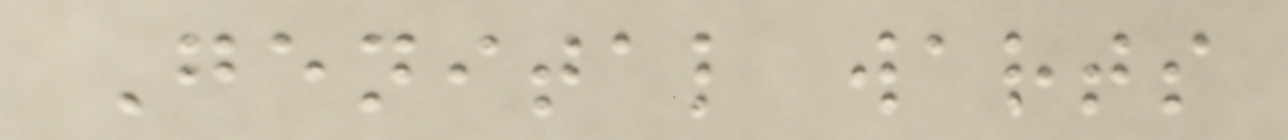Genital warts
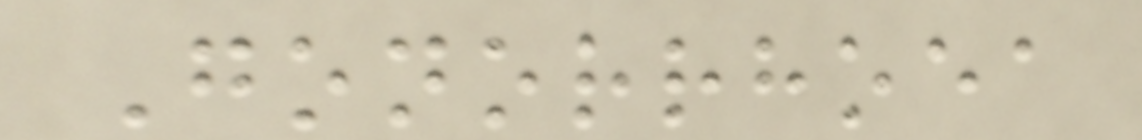Gonorrhoea
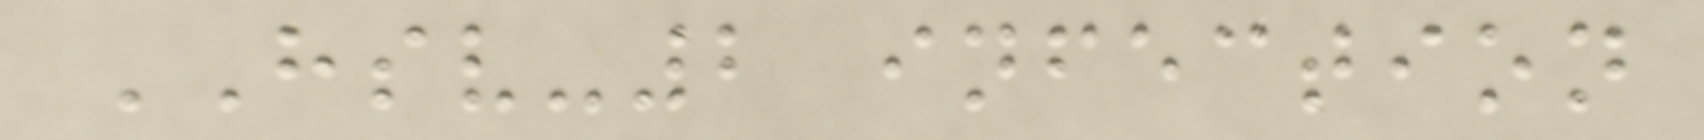HSV-2 infection
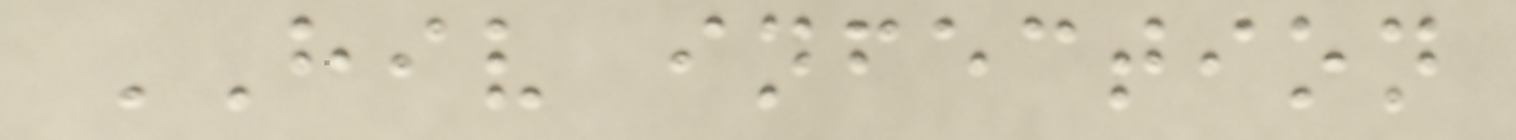HIV infection
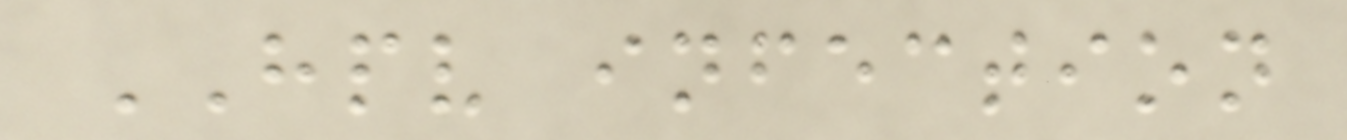HPV infection
